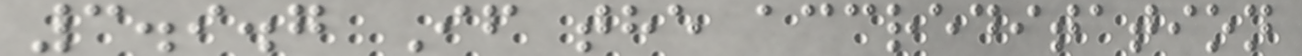3.9.7 If the accreditation
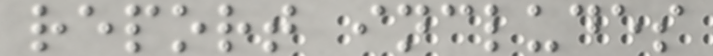report includes
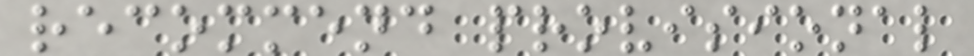recommend provisional
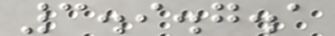3.9.7.1
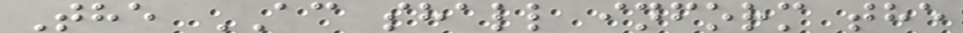The AC shall inform the
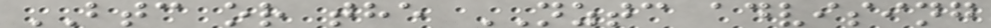BTC or the NZTC advising
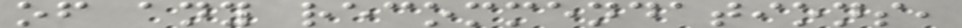of any recommendations,
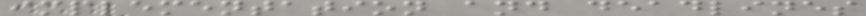implementation and deadlines
